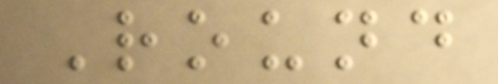Round
